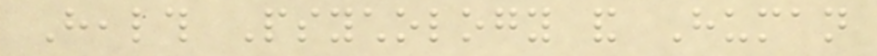Health Psychology and Human
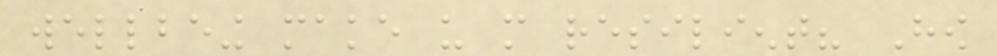wellbeing make us more resilient? How
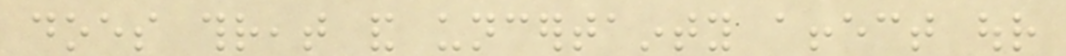does threat and uncertainty affect our
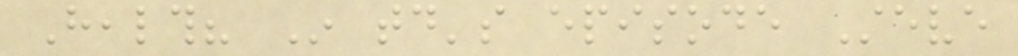Health? In today's episode Steve
